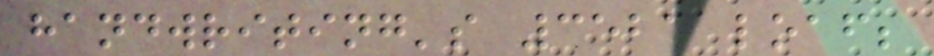handwriting's 3521 loaf;
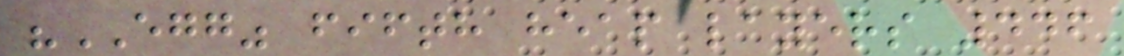"EGG" fifth heap layers 446
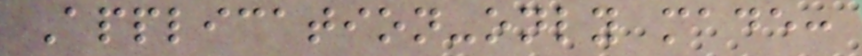Application-only made:
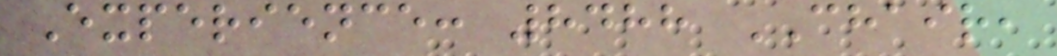Experience: 8488 CHAIR,
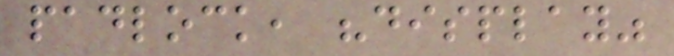padlock, "display"
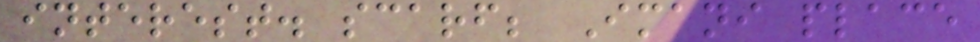interest. scarf; Imani place
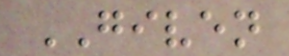GIVEN
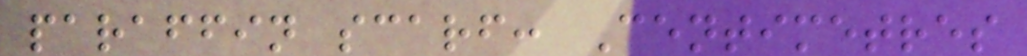paraffin scarf: Centimetres
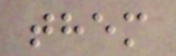them
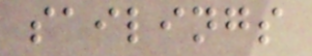sailings
